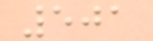501
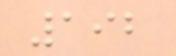192
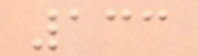133
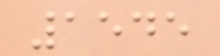1545
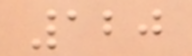120
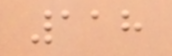118
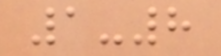1-8
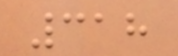318
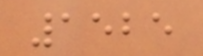1525
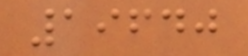19640
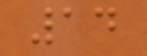14
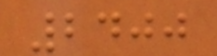2400
